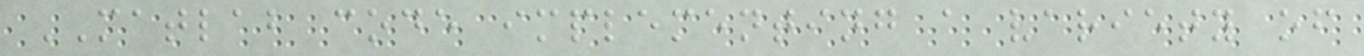MATLAB code implementing a variety of
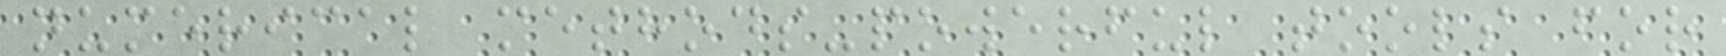numerical methods-powerful tools for
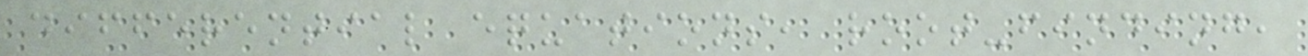differential equations, root-finding,
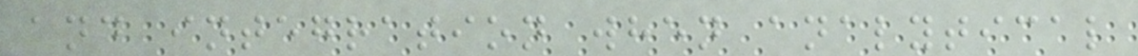and integration when analytical
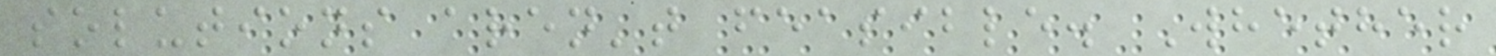solutions aren't feasible. Whether
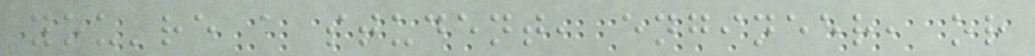you're a student, engineer, or
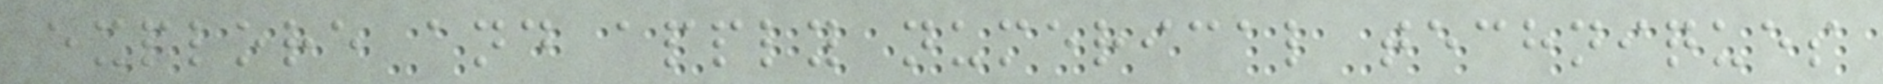explore and apply numerical techniques
